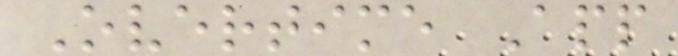Overtime App
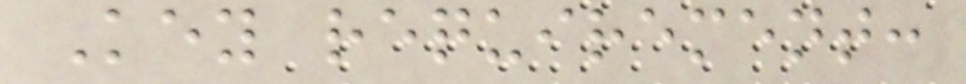Key requirement:
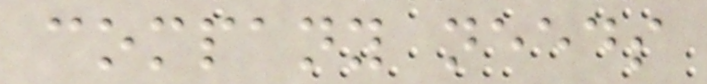company needs
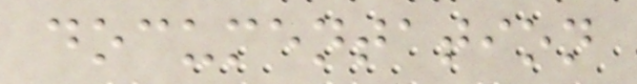documentation
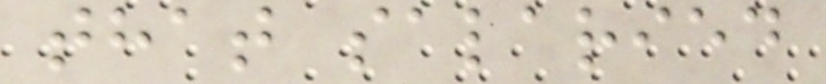that salaried
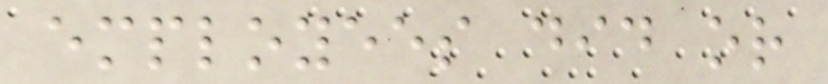employees did or
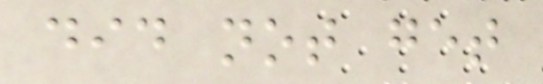did not get
